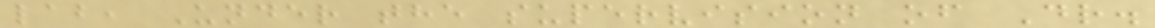lab, Under the supervision of Dr.
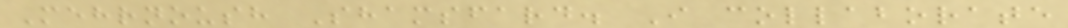Mehrnoush Shamsfard. I collaborate
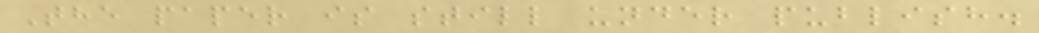The paper is still under publish.
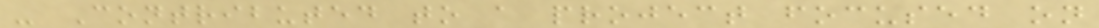- Contributed to a project focused on
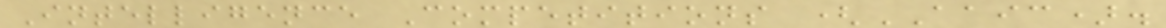Intelligence Competitions (AAIC).
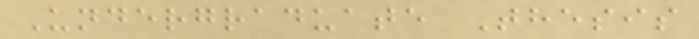Undergraduate Thesis
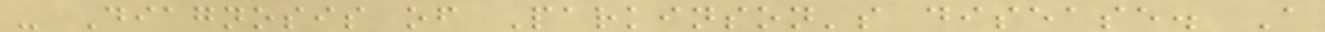- Diagnosis of Parkinson's disease. A
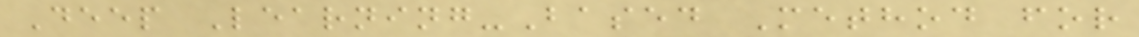Deep Learning-Based Method for
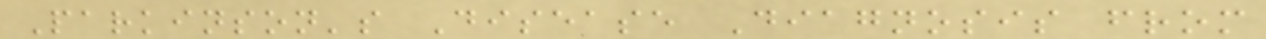Parkinson's Disease Diagnosis from
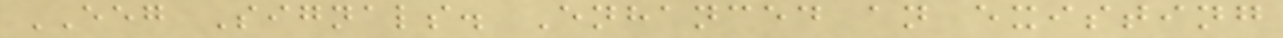EEG Signals. Enhanced an existing
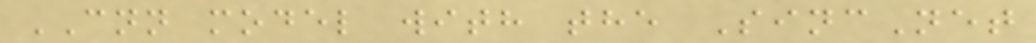CNN model with the SincNet
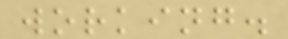working.
